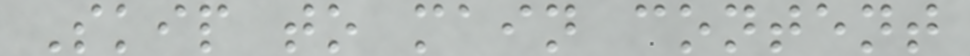Skip to main content
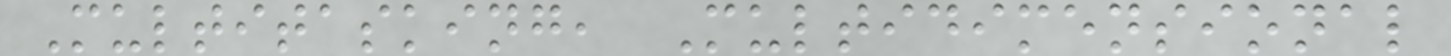Multitasking, Multidimensional
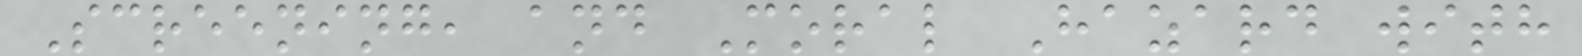Screening, and Moral Hazard with
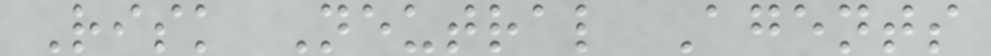Risk Neutral Agents
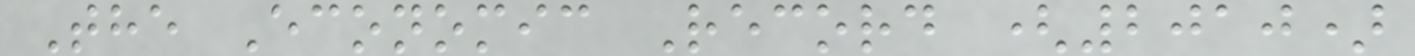The Economic Record (2010)
